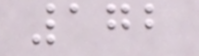172
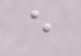e
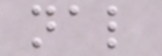nal
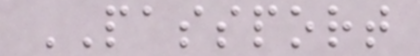PASSPORT
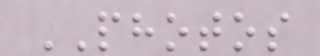PHOTOS
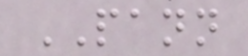PANN
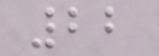22
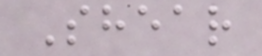Shear
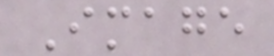Image
